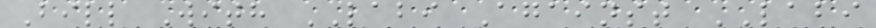Bill With LABI Against LABI
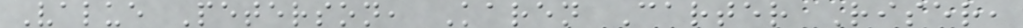Value Peterson, Karen Carter Riser,
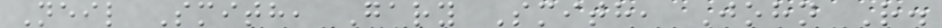Neil Smith, Gary Smith, John R.
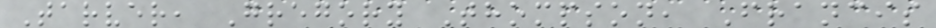Tarver, Gregory Thompson, Francis
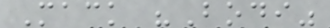Mack "Bodi"
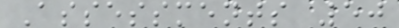Assessments 50
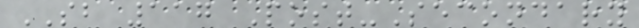SB 117 Post-Secondary
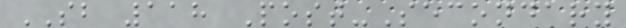SB 118 Post-Secondary
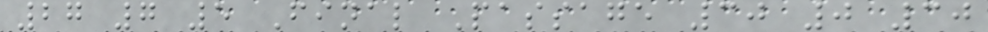27 7 5 Final Passage 30 0 30
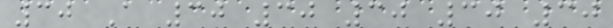30 A 30 30 30 30 30
